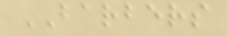BARBERS
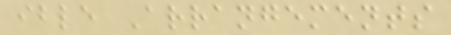ible Arrangements
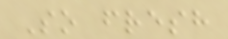So fresh
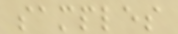samples
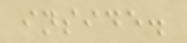inside.
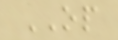OP
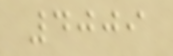4009
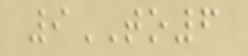9TO6
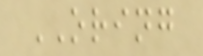ORING
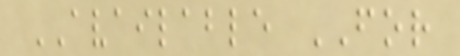AVAILABLE FOR
